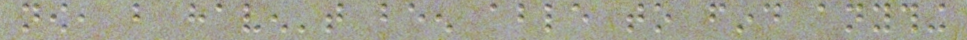now, but haven't been able to find anything
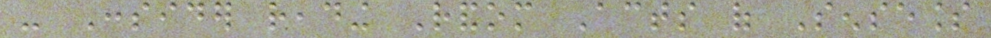- Consider reading Random Acts of Senseless
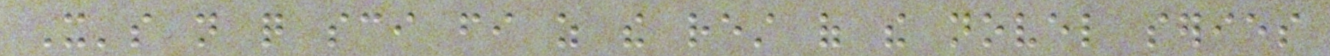It's not quite sci fi as the rest of the novel series
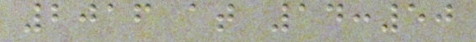2016 at 14:50
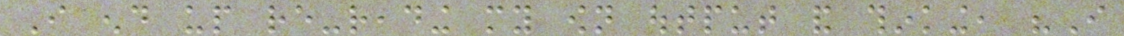I end up re-reading my own output and thinking, "I
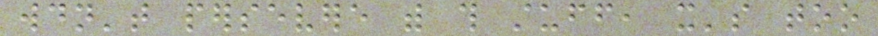wouldn't persevere with this stuff, it's too
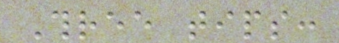Three tips:
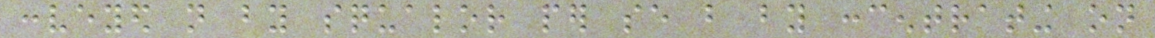conveyed not by squalor per se but by concentrating on
